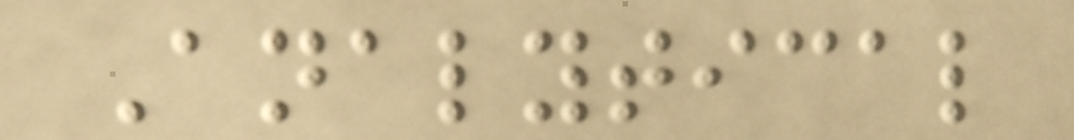Analytical
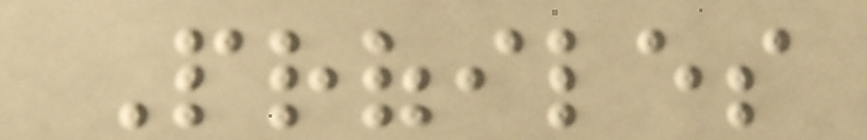Profiles
